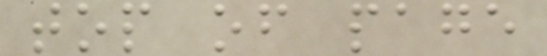top of page
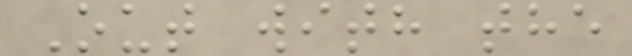Out with the
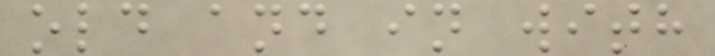old and in with
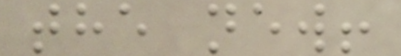the new!
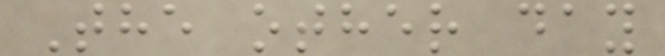The other day
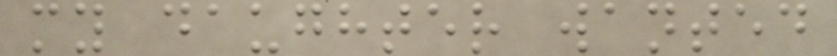my daughter wanted
